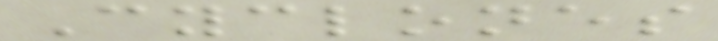Cyclones
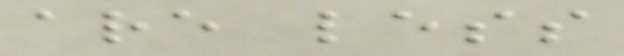are less
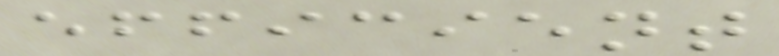efficient
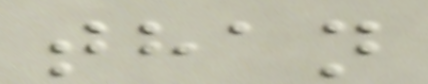than
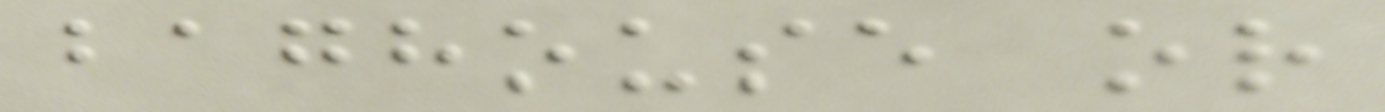baghouse or
